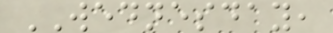WEDNESDAY,
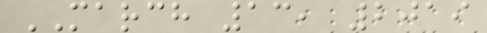MARCH 13, 2019
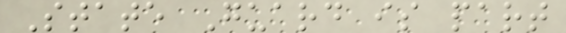State Guard is part
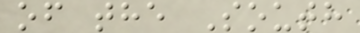of the South
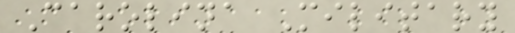Carolina Military
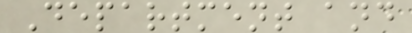Department and
